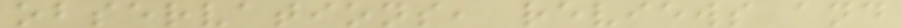observations, reviews and
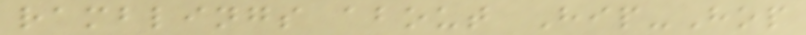ramblings about Hip-Hop
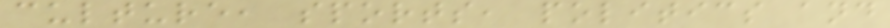culture, sports, politics and
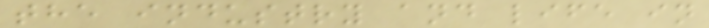the industry and life in
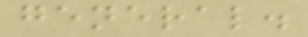general.
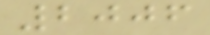2006
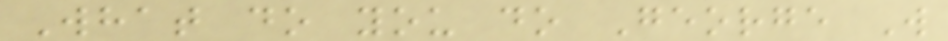What do you do George W
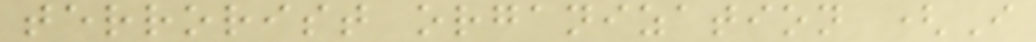terrorist organization (I
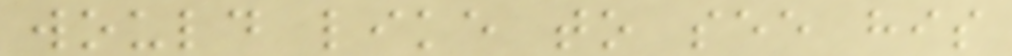would like to see his
